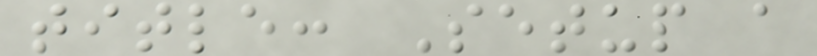title: Setup a
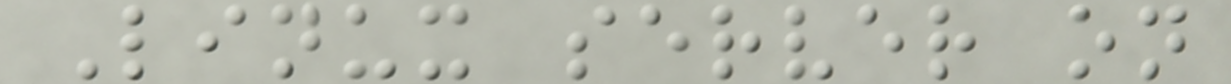Linux server on
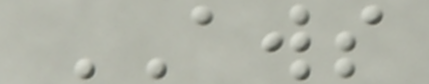AWS
